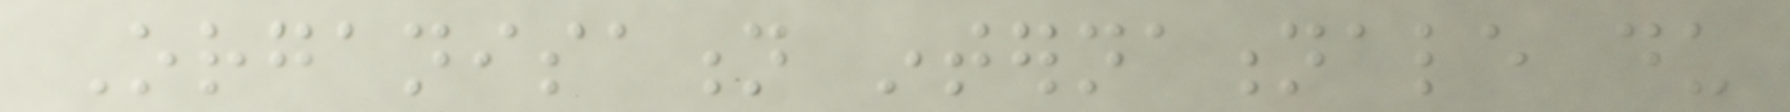Organisation internationale du
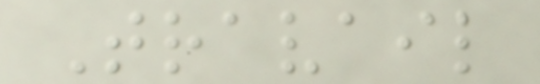Travail
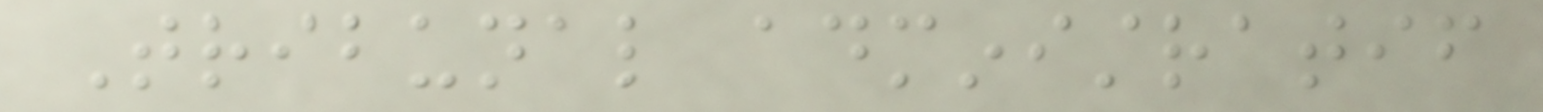Tribunal administratif
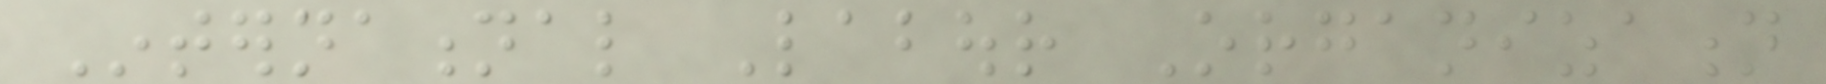International Labour Organization
